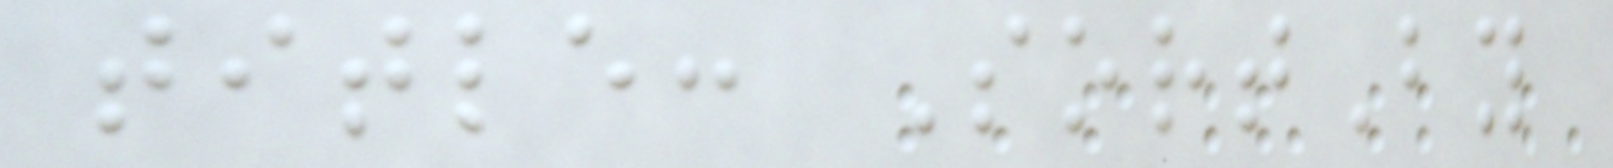title: SortBy
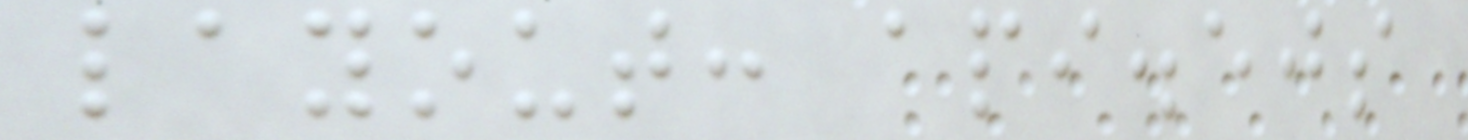layout: api.ejs
